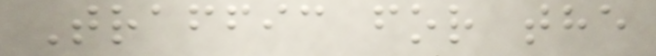Traffic for the
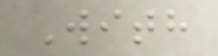With
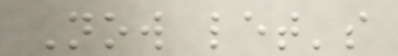Now let's
